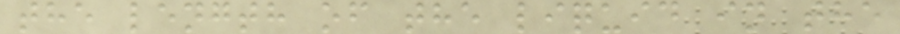the length of the liquid in the
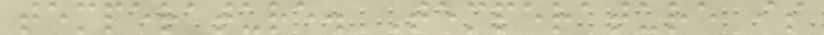temperature. Temperature is
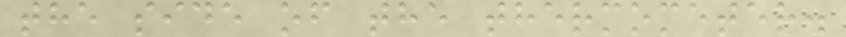the side of the thermometer.
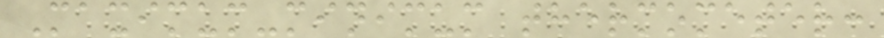Maximum-minimum thermometer:
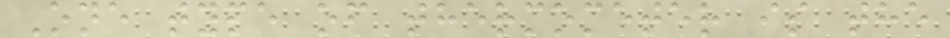One type of thermometer is the
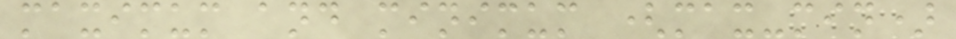maximum and minimum (max-min)
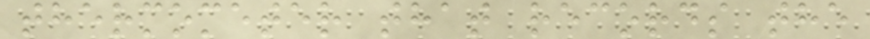thermometer that records the
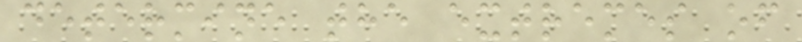determine the extremes of
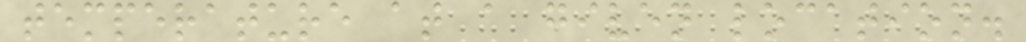temperature at a given location.
